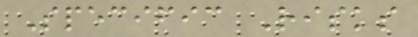Specific Risks
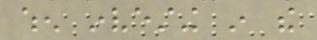when investing in the
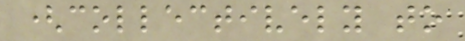(collectively to
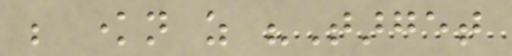be known as "Target
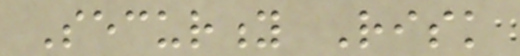Security Risk
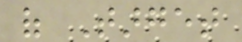of Target
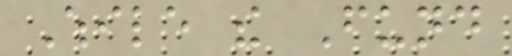While the Fund
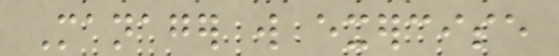Manager will exercise
